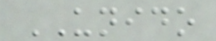UNIDO
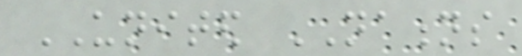UNITED NATIONS
